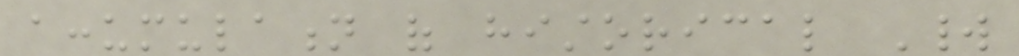accumulation of historical World
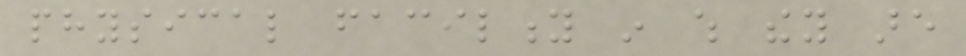physical facility in which they are
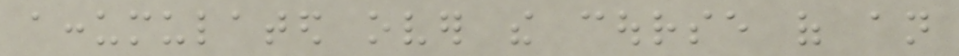accumulated over the course of an
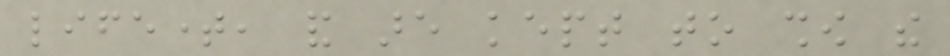lifetime, and are kept to show the
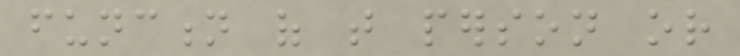function of that person or
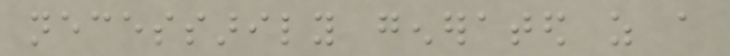necessarily generated as a
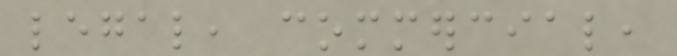legal, commercial,
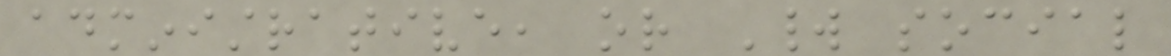administrative, or World social
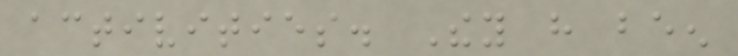activities. They have been
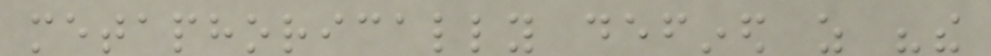metaphorically defined as "the
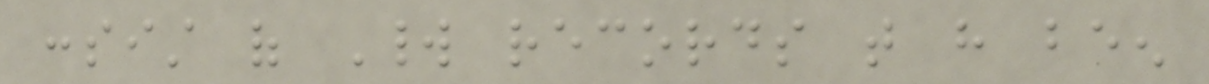consist of World records that have been
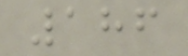186
